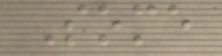Some
